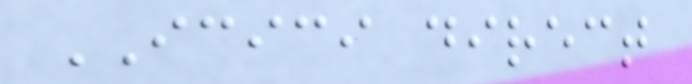ICICI direct
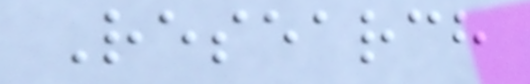Research
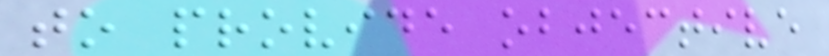to provide objective
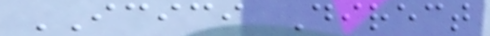ICICI Direct
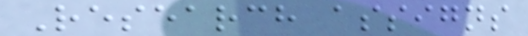Research assigns
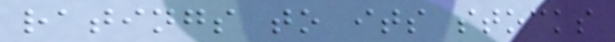ratings to its stocks
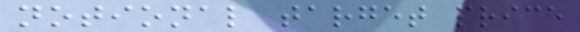notional target price
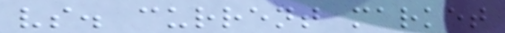vs. current market
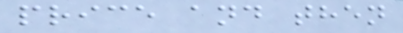price and then
